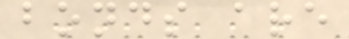bonds are
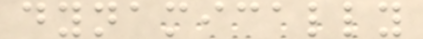dynamically
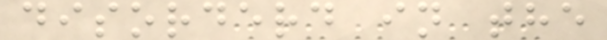disorderd in the
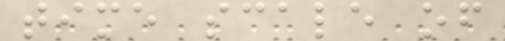time scale of
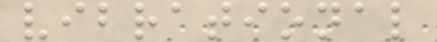vibrational
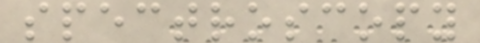spectroscopy
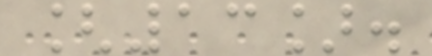[13].
